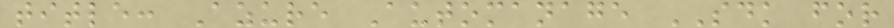title: Azure Automanage SDK for
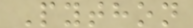Python
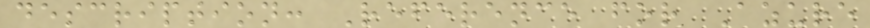description: Reference for Azure
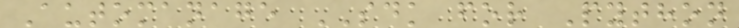Automanage SDK for Python
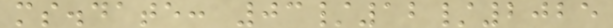ms.date: 03/12/2025
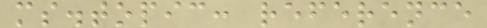ms.topic: reference
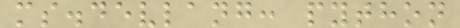ms.devlang: python
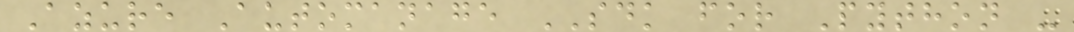Azure Automanage SDK for Python -
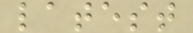latest
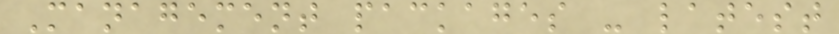Management packages - latest
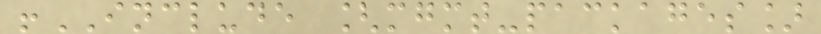!INCLUDE [mgmt-packages]
